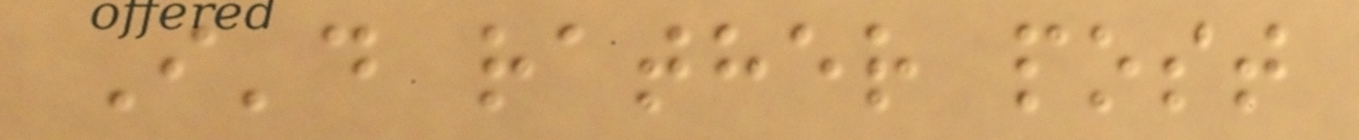I'd rather post
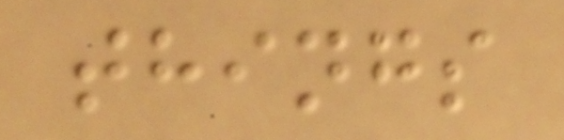things
